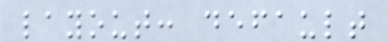layout: default
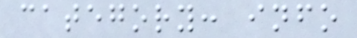category: info
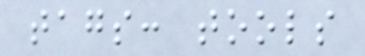tags: tools
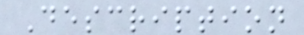Description
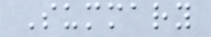Summary
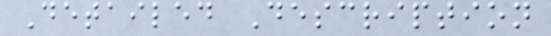Detailed Description
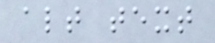alt text
